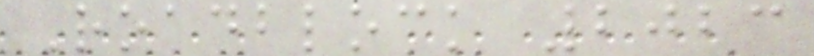Roadblock 2023
